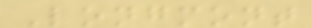Longmont
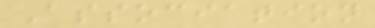Association
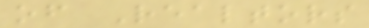of Realtors
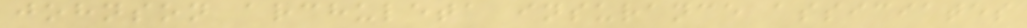johnson archuleta insurance assiciates
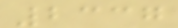2337
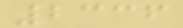2336
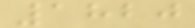1820
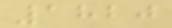1820
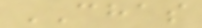CHAS
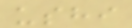ushi
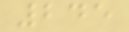245
